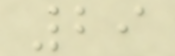29
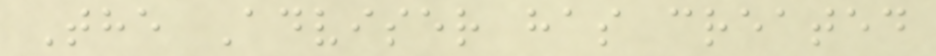The Adviser has created
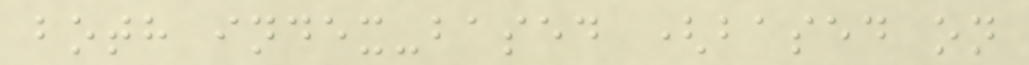both index-based (based on
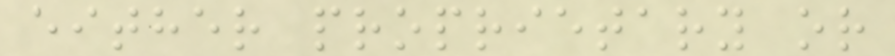either proprietary or
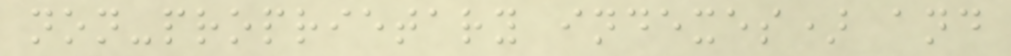non-proprietary indexes) and
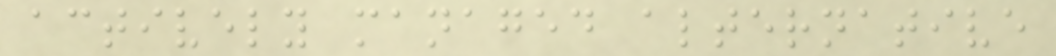actively managed alternative
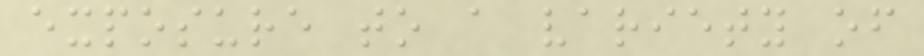exposure to a variety of
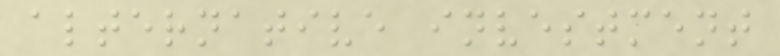alternative investment
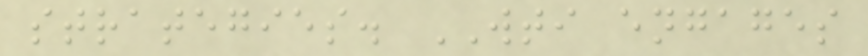strategies. WTI engages
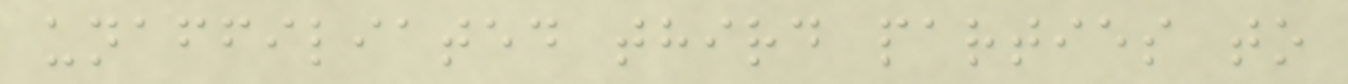unaffiliated third parties to
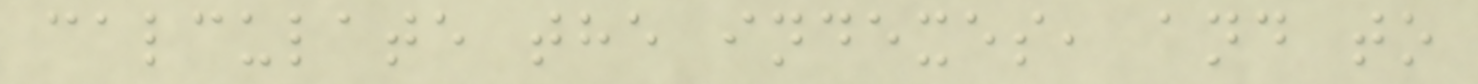calculate the indexes, and to
